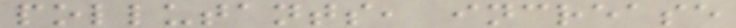pollutants, increase
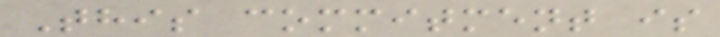This commitment is
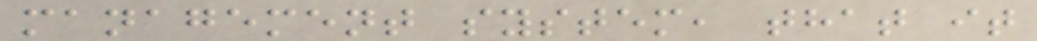management system, that it
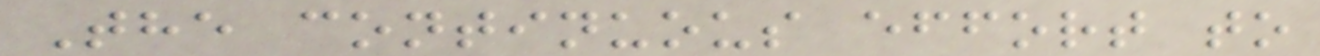The continuous effort to
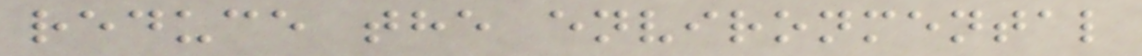reduce the environmental
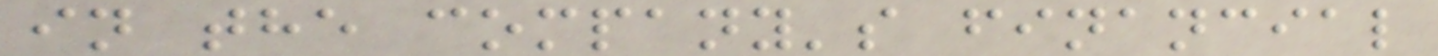in the company's financial
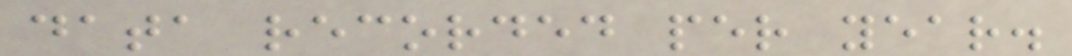data recorded per year.
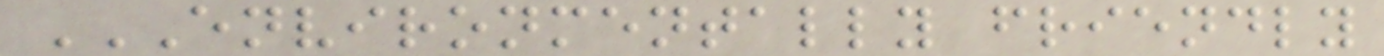ENVIRONMENTALLY FRIENDLY
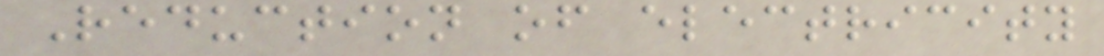Reduction of electricity
